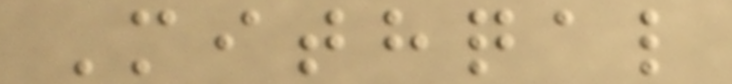Mithqal
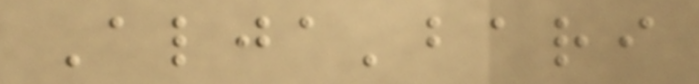Alja'bari
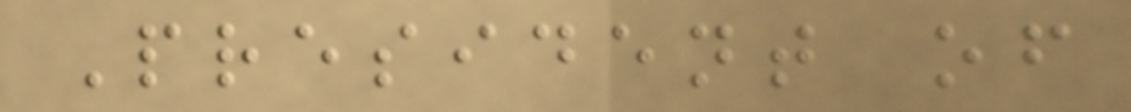President of
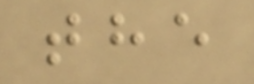the
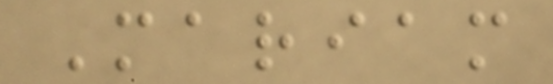Mariam
